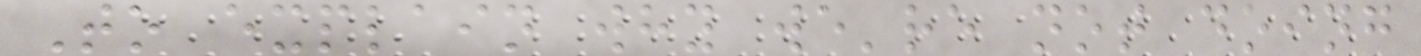To explain why we're not doing
